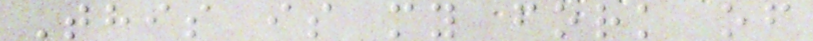This is my fork of
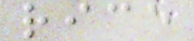rice
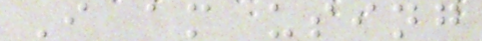I am using
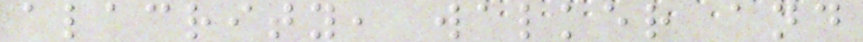alacrity, walker and
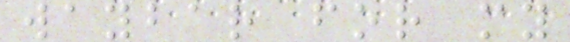waybar for my
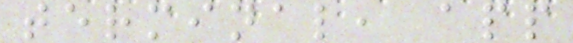terminal, app
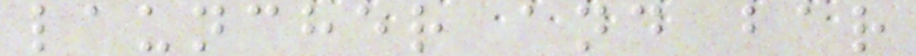launcher and bar
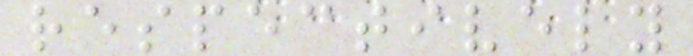respectively
